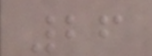26
